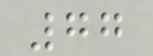77
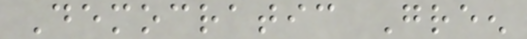Democratic Green
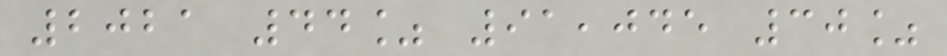2021 44% 91,045 30%
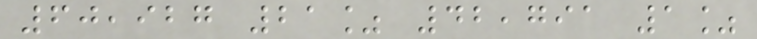60,927 21% 42,791 1%
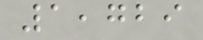1,729
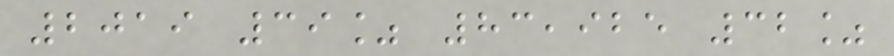2019 39% 83,925 32%
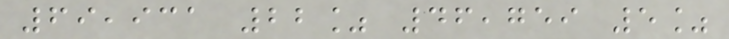69,931 22% 46,759 5%
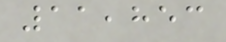11,853
